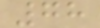78
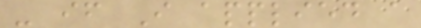- if I applied a
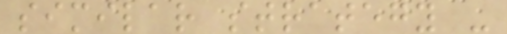similar strategy -
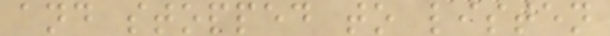and stopped to listen
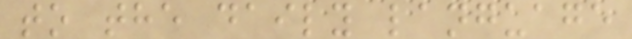to the daily language
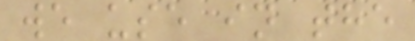we use in the
